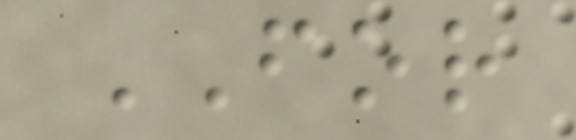FOR
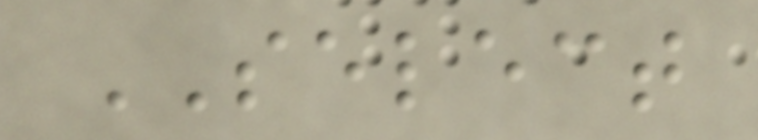SELECT
